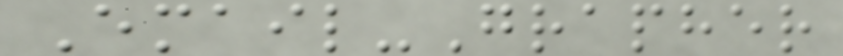Email-Grapher
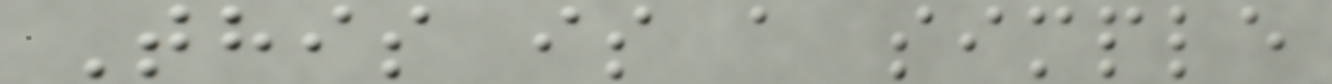This is a simple
